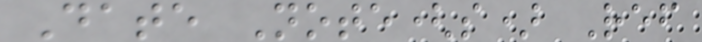Date Note(s) Ref
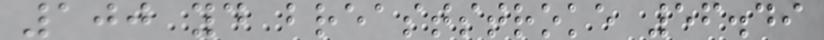100 yd breaststroke 56.49
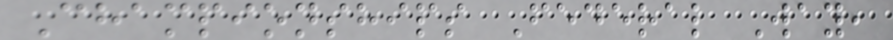Championships Federal Way,
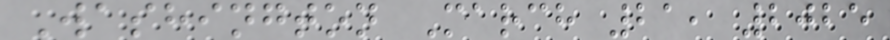Washington March 21, 2025
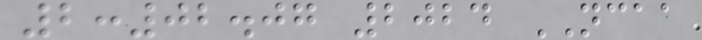2:02.07 2024 NCAA
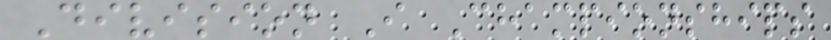Division I Championships
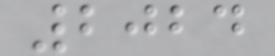2024
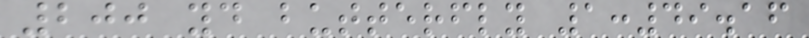200 yd butterfly 1:49.16
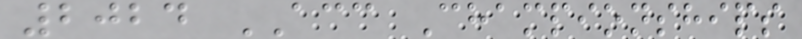2024 ACC Championships
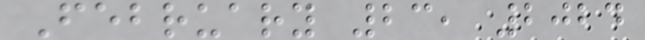February 23, 2024
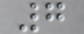7
